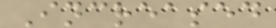Increased
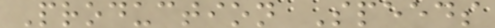Production Speeds
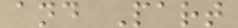and Part
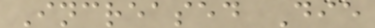Increased Die
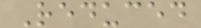Reduced
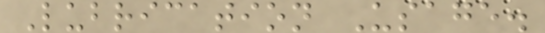Lubrication Usage.
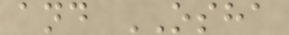and OSHA
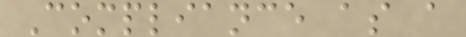Compliance as a
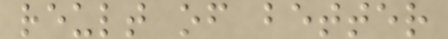reult of better
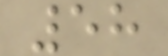58
